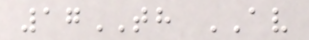17TH AV
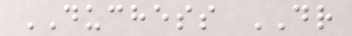DUCHESS DR
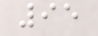95
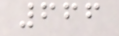666
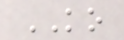KO
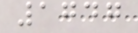1747
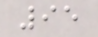95
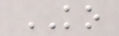KO
